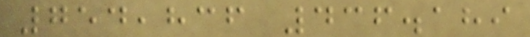754,836 436.189
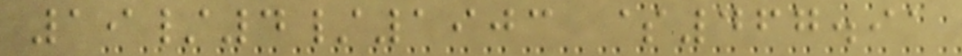19/4/1903 $467.91
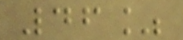46%
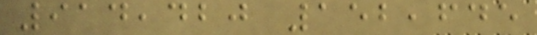914,420 152,645
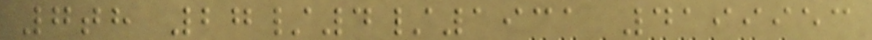7th 27/4/1931 4199953
